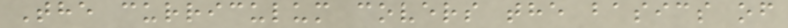The curriculum covers the basics of
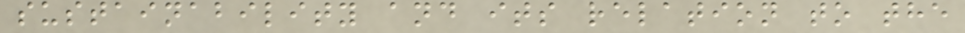sustainability and its relation to the
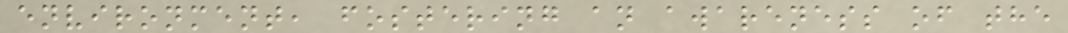environment, fostering an awareness of the
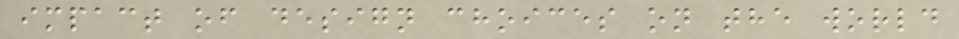impact of design choices on the world
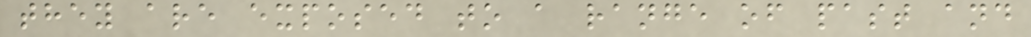they are exposed to a range of past and
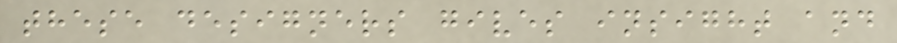these designers gives insight and
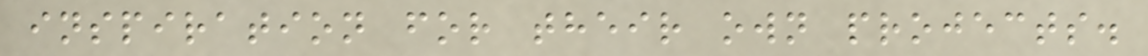inspiration for their own projects.
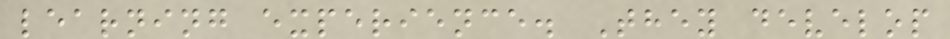learning experience. They develop
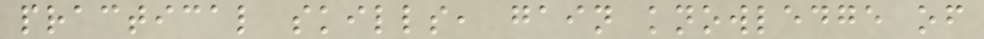practical skills, gain knowledge of
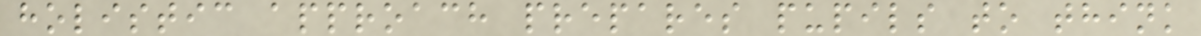holistic approach prepares pupils to think
